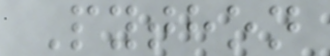Python
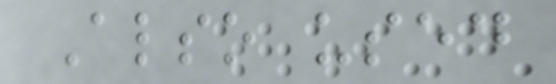Also used
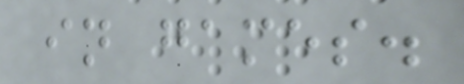in games.
